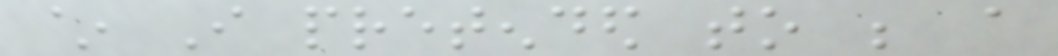~ I pretended to be a
